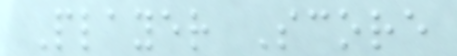Player Score
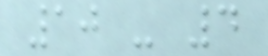10 - 4
